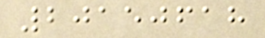20150618
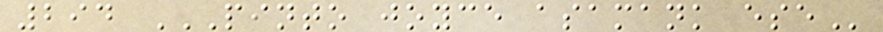294 PINTO JOYCE ASAMANK ESE
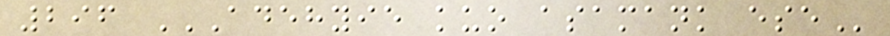296 ADEHYIE KUO ASAMANK ESE
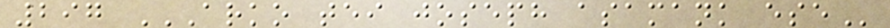297 ARKO TEI JOSEPH ASAMANK ESE
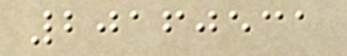20160531
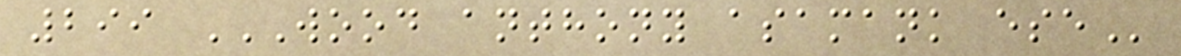299 WOOD ANTHONY ASAMANK ESE
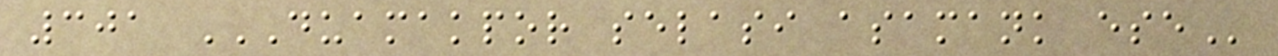301 DUAMAKPOR SELASI ASAMANK ESE
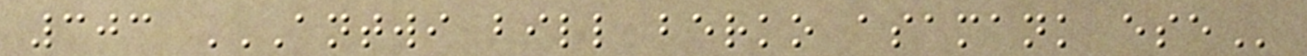303 ANTWI BILL BERKO ASAMANK ESE
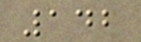142
